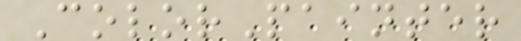ColorPainter
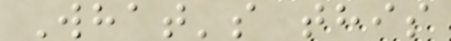What's this
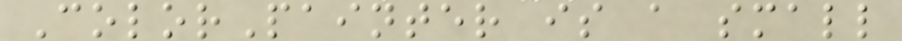ColorPainter is a small
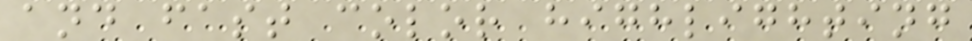and fast color highlighting
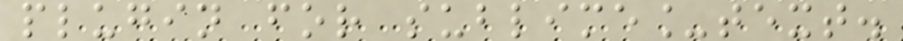plugin for sublime_text.
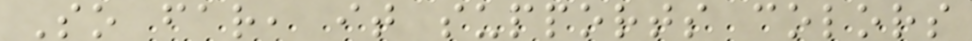So far, it supports colors
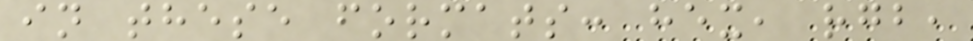in these formats: hex, rgb,
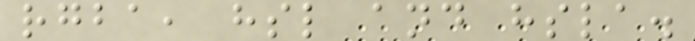rgba, hsl and hsla.
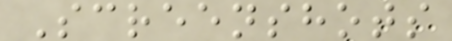Screenshots
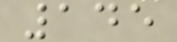145
